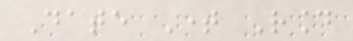Date Time Round
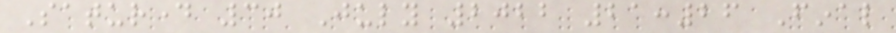Saturday 30 July 2022 21:26 Final
